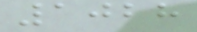1028
